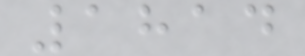1814
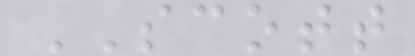SCOTT
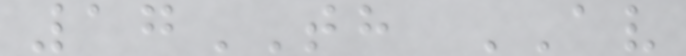17TH AV
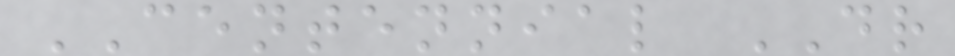CENTENNIAL DR
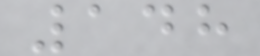148
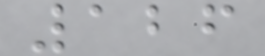126
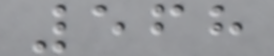568
